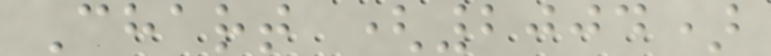Chart (2004)
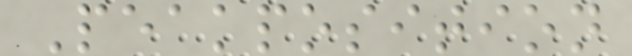Peakposition
